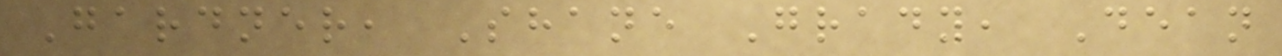Gardner, Shane Grady, Dean
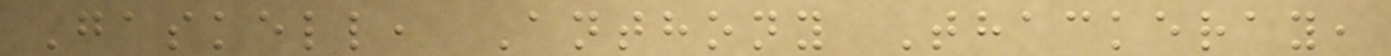Gaskell, Anthony Thackeray,
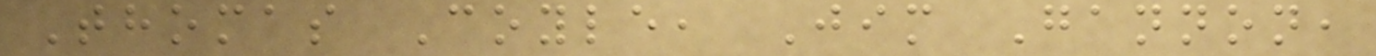Thomas Coyle, Jim Gannon,
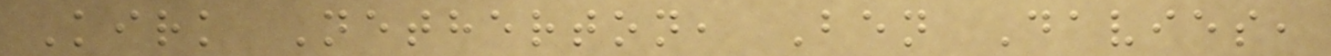Kirk Netherton, Ben Davies,
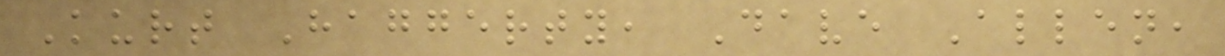Kurt Haggerty, Dave Allen,
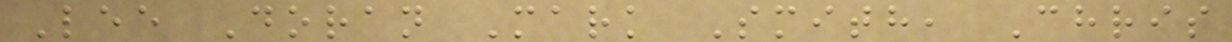Lee Doran Mark Smith, Chris
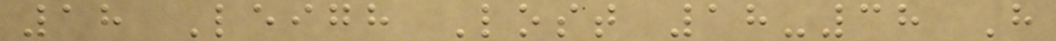18 Leigh Lost 18-38 H
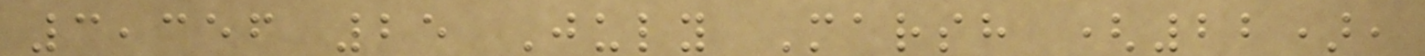3,356 25 July Marsh (22),
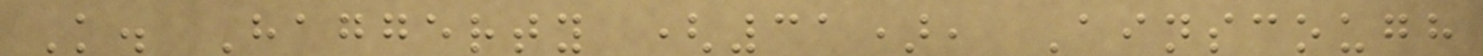K. Haggerty (31), Ainscough
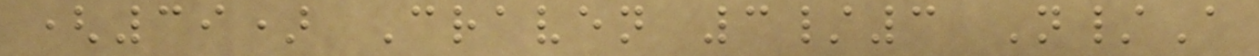(39) Craven 3/3 N/A
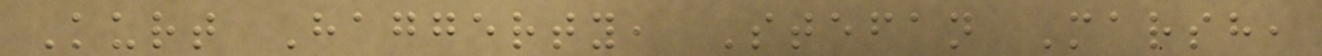Kurt Haggerty, Stefan Marsh,
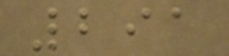291
